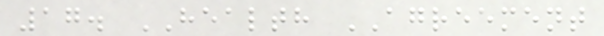17. HEALTH AGREEMENT
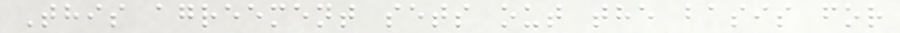This agreement sets out the basis for
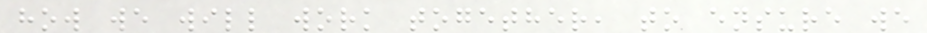how we will work together, to ensure we
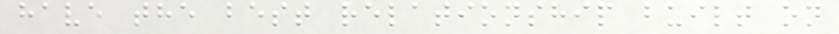have the best relationship built on
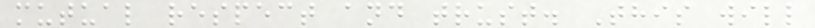mutual respect and trust. This will
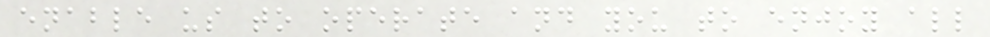enable us to operate and you to enjoy all
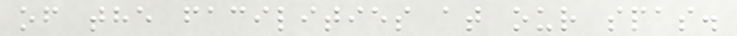of the facilities at our spas.
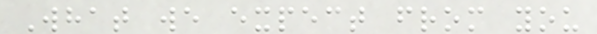What we expect from you
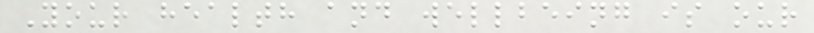Your health and wellbeing is our
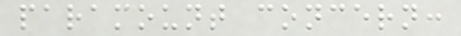paramount concern:
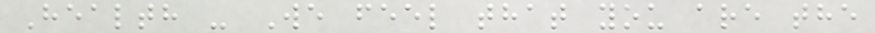Health - We feel that you are the
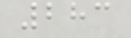283
